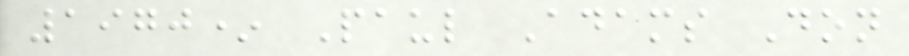1970* Paul Adams Don
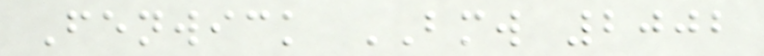Fenwick BMW 2002
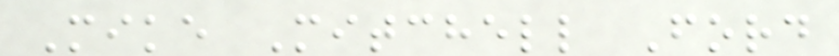Mike Mitchell Ford
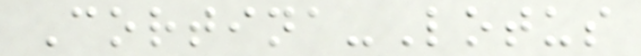Cortina-Lotus
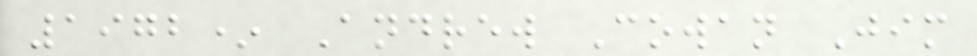1972* Andrew Cowan Jim
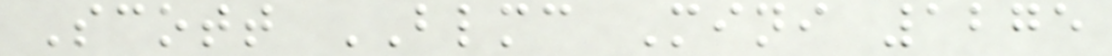Scott BLMC Mini 1275
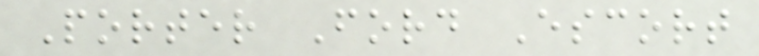Porter Ford Escort
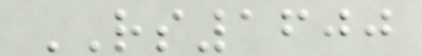RS1600
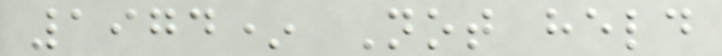1974* Not held
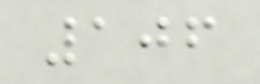106
